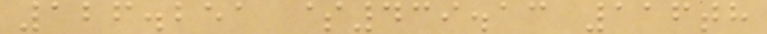126.251 $439.13 116th
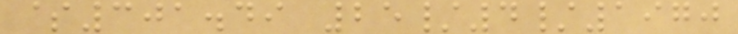$301.49 25/4/1970
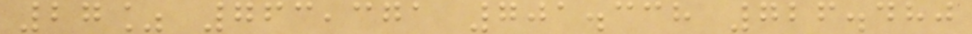27% 763,371 701.338 726.480
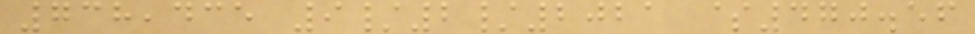738,435 9/2/2021 $470.56
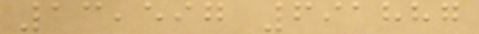13,597 691887
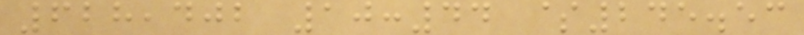628,402 10:44 $245.53
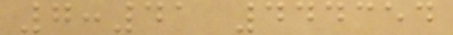7:41 444354
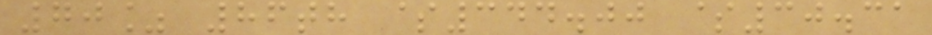70% 86th $344.00 $30.31
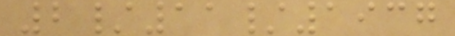2/11/1937
